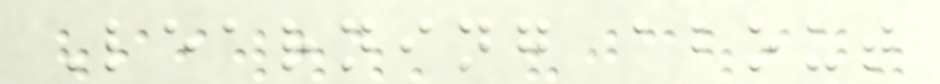Learning about
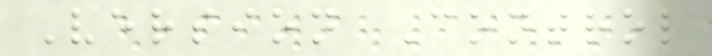Version Control
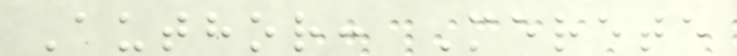Author: Merete
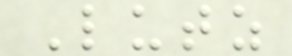Lutz
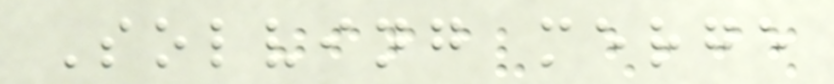Solving merge
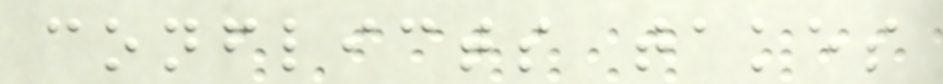conflicts takes
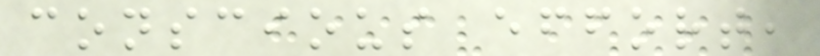conscious effort,
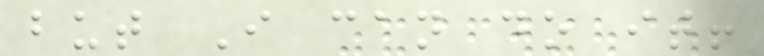but I can do it!
